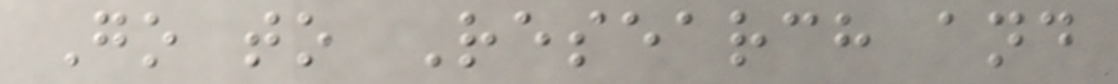Go to Research and
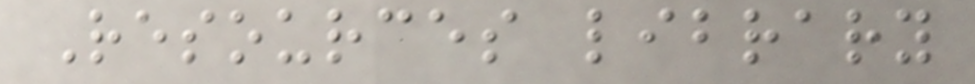Resources library
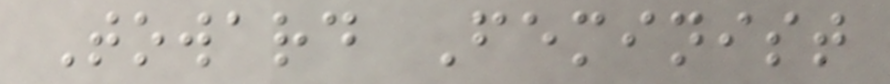Toward Feminist
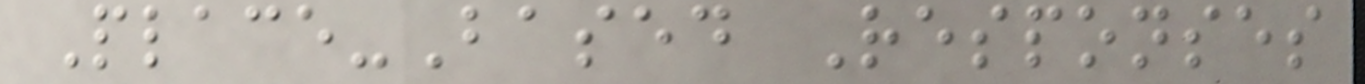Place-Based Responses
